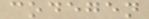codegen
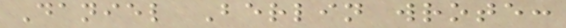Daniel Berlin wrote:
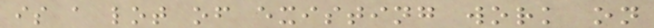is a lot of existing work on
